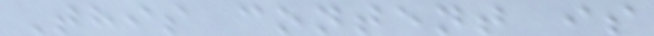This content is
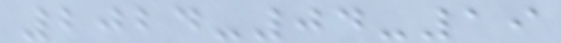2024-04-19
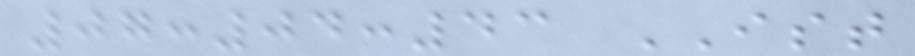07:04:43 IST
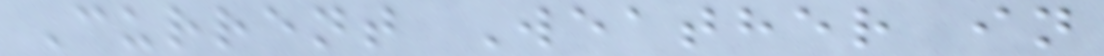Current Weather in
